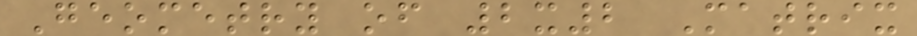Geometry of 2x2 Matrix
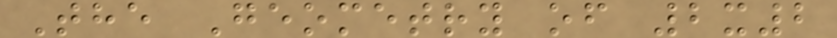The Geometry of 2x2
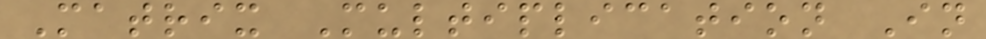Matrix Multiplication In
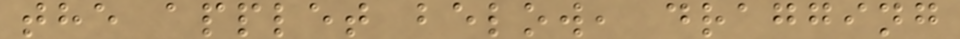the applet below, dragging
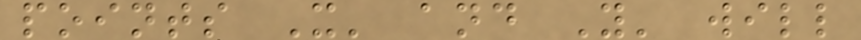points X' and Y' will
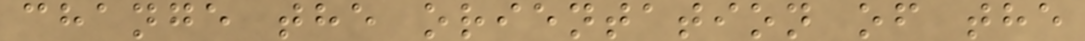change the orientation of the
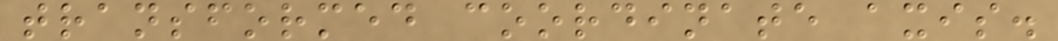transformed coordinate axis.
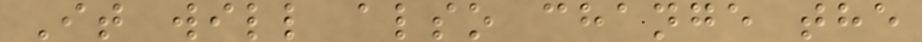It will also change the
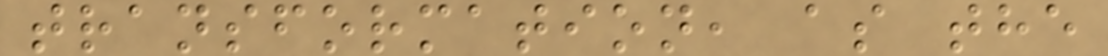transformation, as the
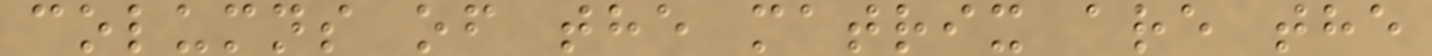columns of the matrix are the
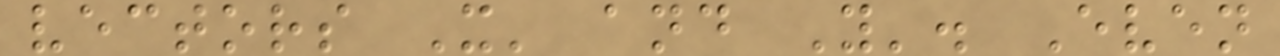vectors X' and Y'. Even
